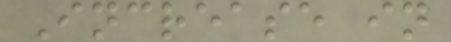Increase in
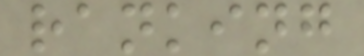ranking
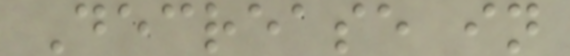Decrease in
